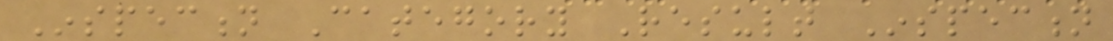Inspection Category Result Inspection
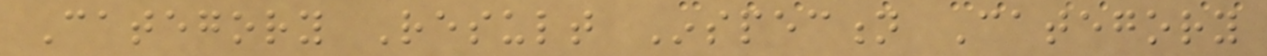Category Result Inspection Category
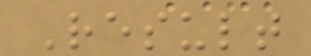Result
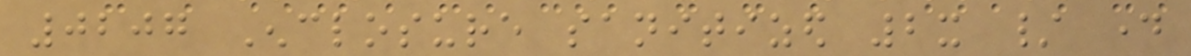0207 Enclosure sanitized 2x / day
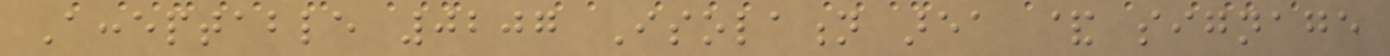Acceptable 0207 Isolation area & signage
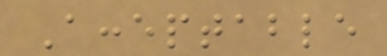Acceptable
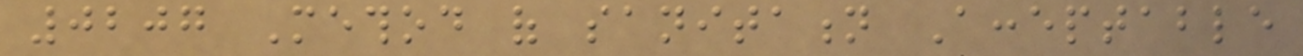0207 Method of sanitation Acceptable
